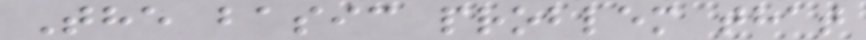The basic problem that
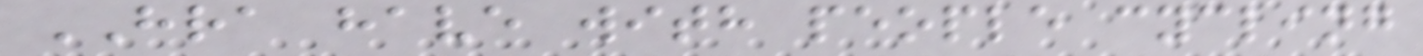HRA have with people cycling
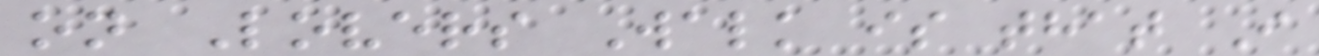on Lovers Walk is that I
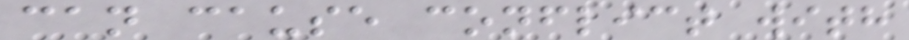can cause conflict with
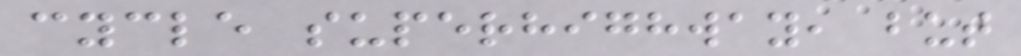cycle superhighway, but
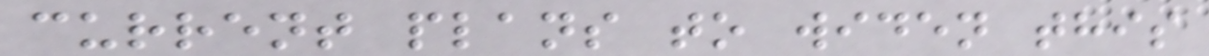current plans to widen this
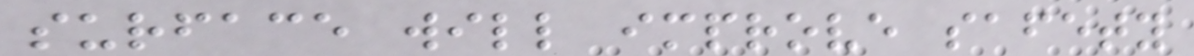surface will improve safety
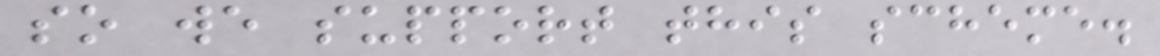so we support this scheme.
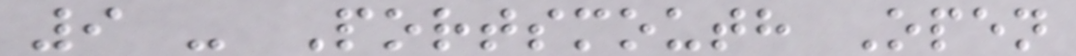9 - Portsmouth Open
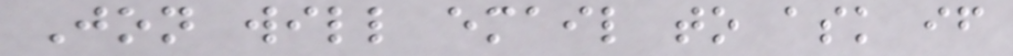Jon will email to ask if
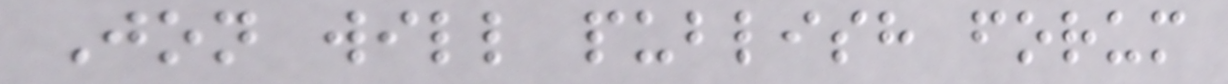Jon will publish forum
